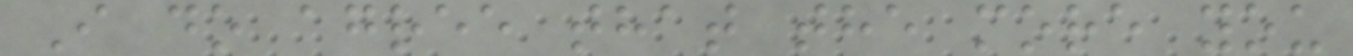I do agree that the more you
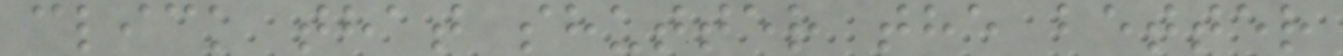click that shutter the better
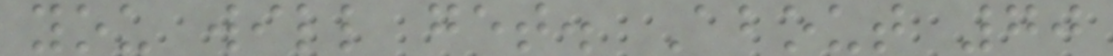you will get. About 70
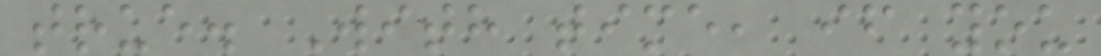true. With time, if you
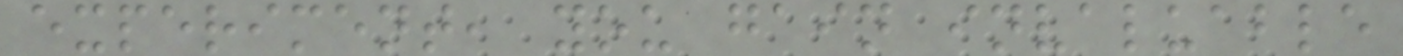experiment, you gain invaluable
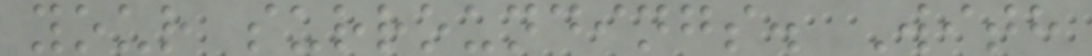your surroundings. With
